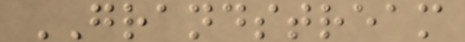GRANDSTREAM
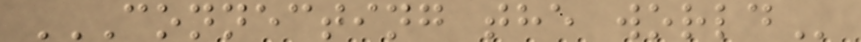CONNECTING THE WORLD
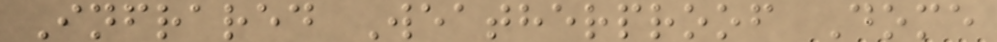Infrared Weatherproof Dome
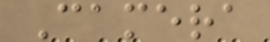Camera
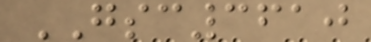GSC3610
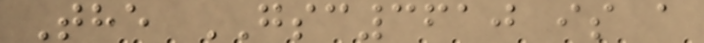The GSC3610 is a
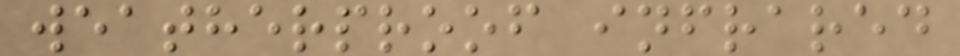weatherproof infrared
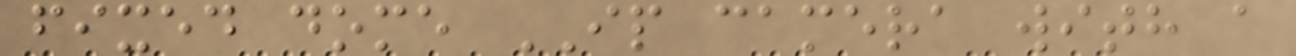fixed dome IP camera with a
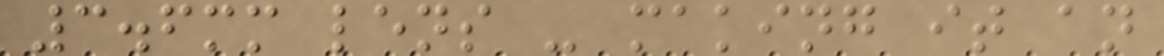3.6mm lens - making it an
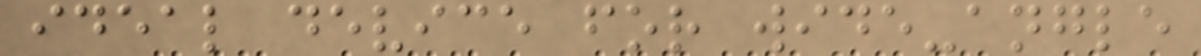ideal device for wide-angle
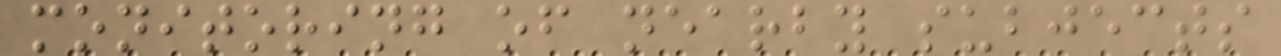monitoring of nearby subjects
